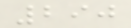290
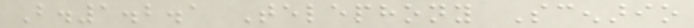B.1.2.1 Telephony Scenario
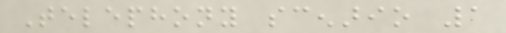Telephony scenario 1
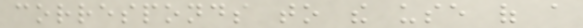corresponds to the use of a
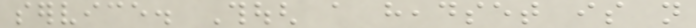service. Though a headset is not
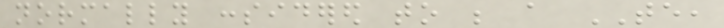normally considered to be a TE,
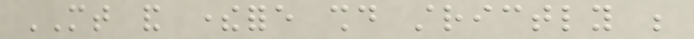MT and therefore should strictly be
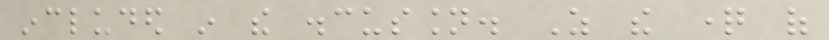included in the discussion. As the question of
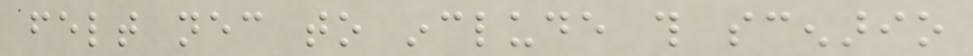felt necessary to include this scenario
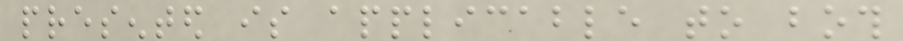presented is applicable to both
